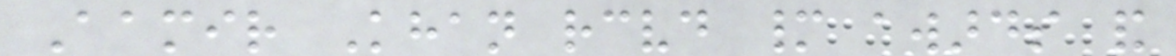Aamir Khan received many awards and
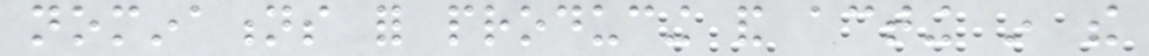nominations for producing and acting in the
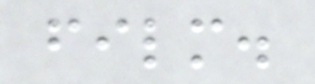film.
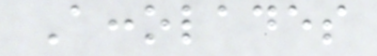Accolades
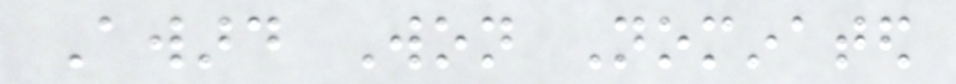Award Won Nominated
